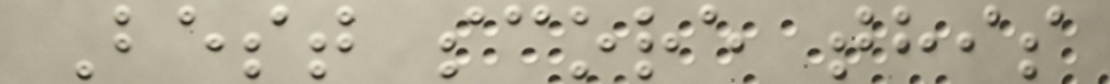Best score this
